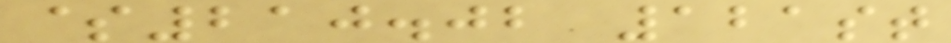$210.02 121st
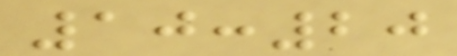10:20
